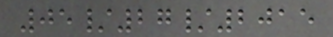05/27/2015
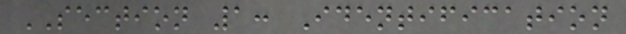SECTION 1: Identification
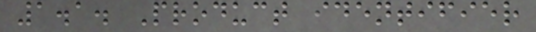1.1. Product identifier
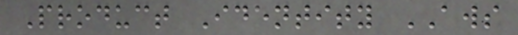Product Identity AWS
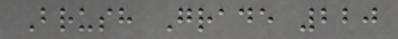Brush Grade 220
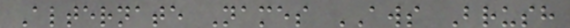Alternate Names AWS Brush
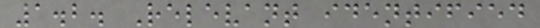1.2. Relevant identified
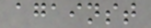against
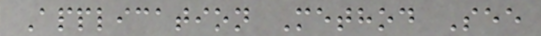Application Method See
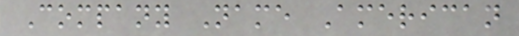Company Name American
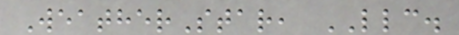WeatherStar, LLC.
